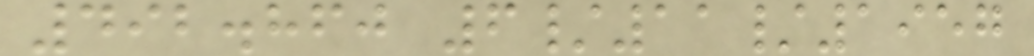492.860 6/11/1957
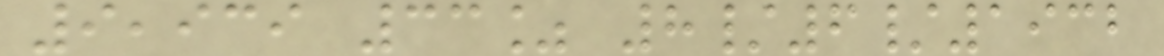9,939 33% 8/6/1932
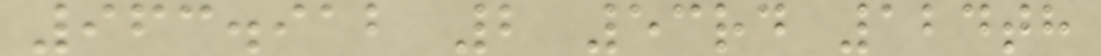963.912 2 53rd 124th
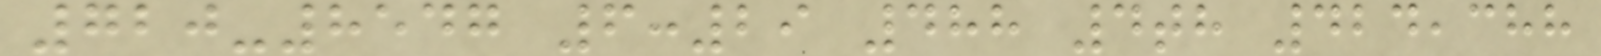720-8547 6:29 488 4th 424,388
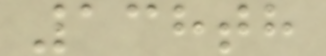138th
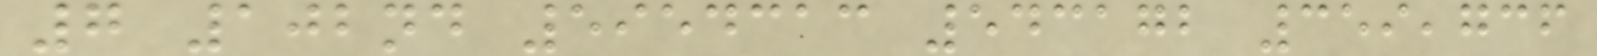7 102nd 5954313 543172 359,736
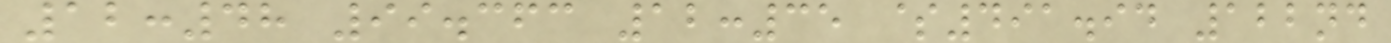12:48 99.363 12:35 $491.94 122nd
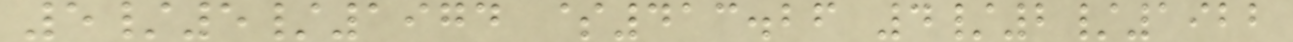5/5/1974 $413.26 4/2/1922
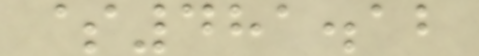$481.12
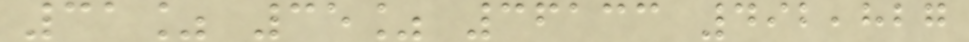31% 35% 36133 492,827
